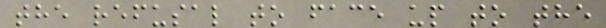the refusal to face up to the
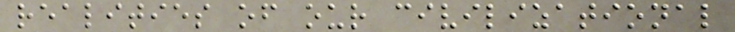realities of our civilizational
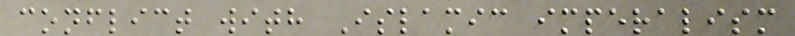conflict with Islamic imperalism
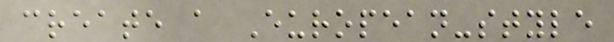create a European-style
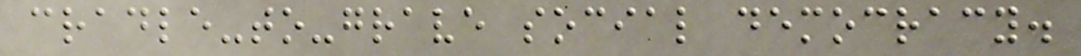cradle-to-grave social democracy.
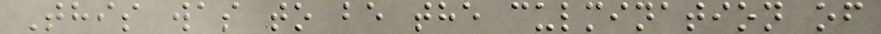This was to be the culmination of
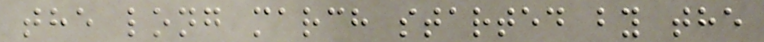the long march started by the
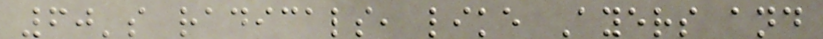60's radicals, like Ayers and
